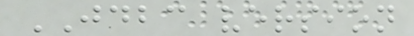JDBC version
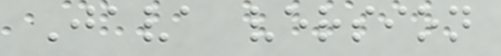Java version
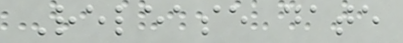Release date
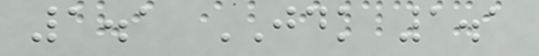1.1 JDK 1.1
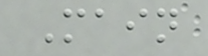Main
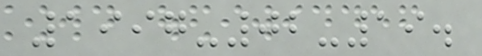1997-02-19.
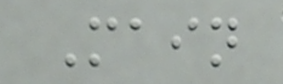Main
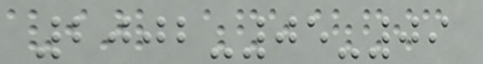2002-05-09
